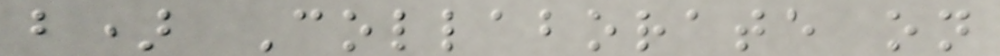b) Collaborate on
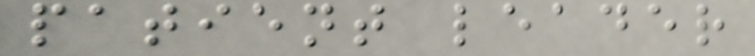patient leader
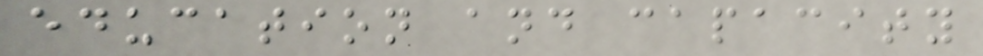education and capacity
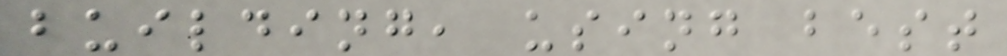building, using best
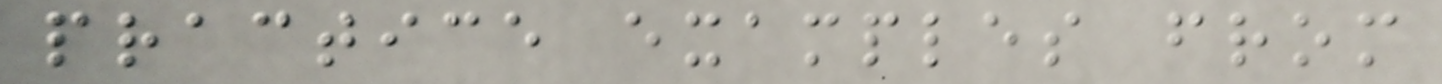practice examples from
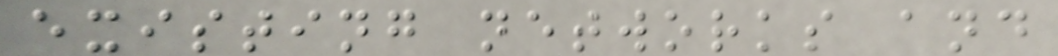existing networks and
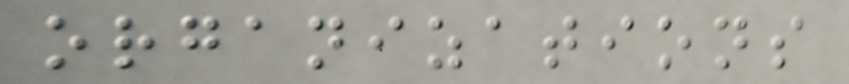organizations
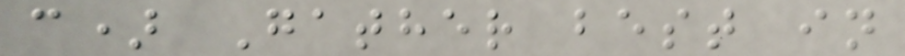c) Gather best in
